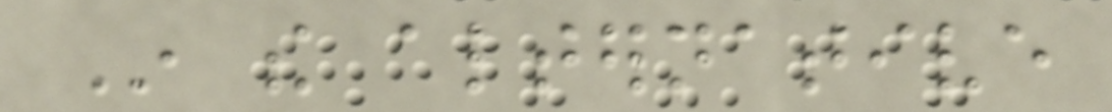In the alternative
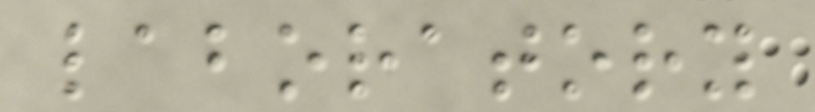laboratory
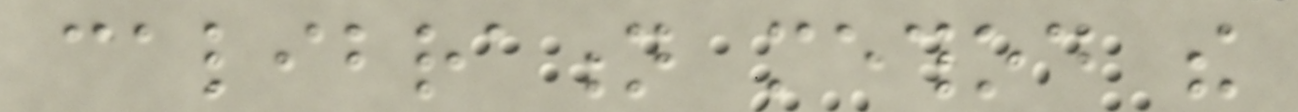calibration method the
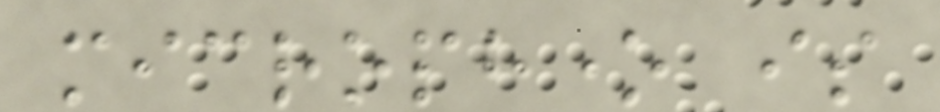microphone is
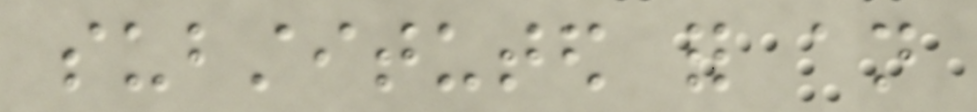substituted for an
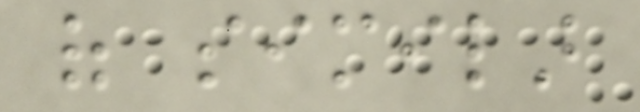of similar
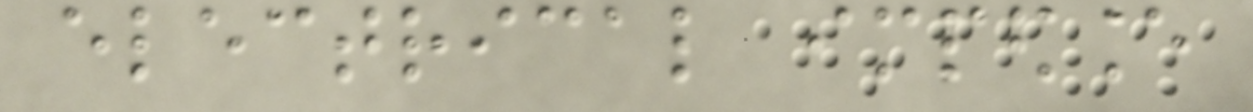electrical impedance
